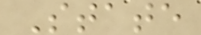State
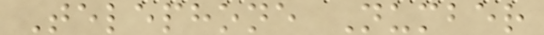Telephone Number
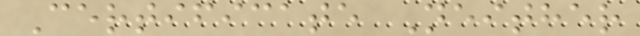Certificate Neither
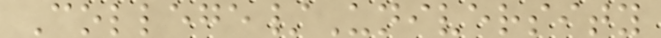College/University
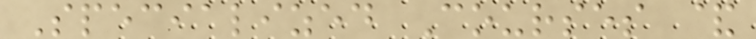Specialized Courses &
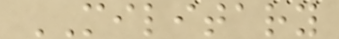MILITARY
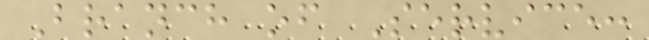Branch of Service:
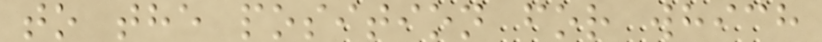to the position for which
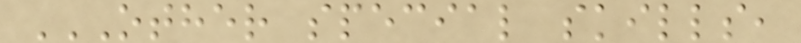OTHER SPECIAL SKILLS,
